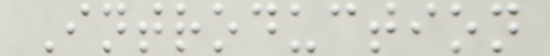Introduction
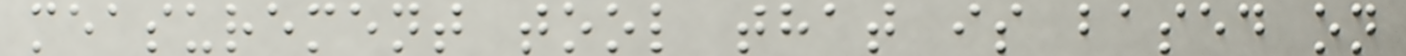measurement tool that is based on
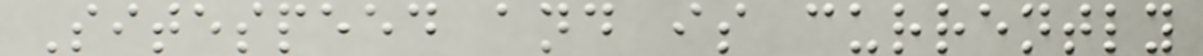Sitespeed and is currently
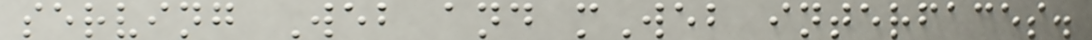serving Web and mWeb interfaces.
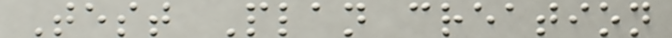Test Plan creation
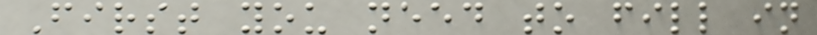First you need to fill in
